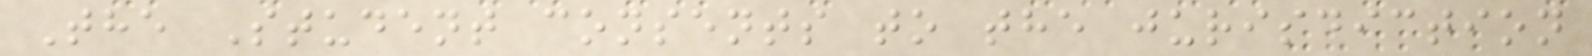The Student consents to the jurisdiction
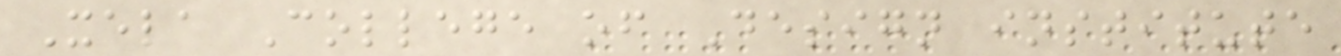Xela College of Design institute
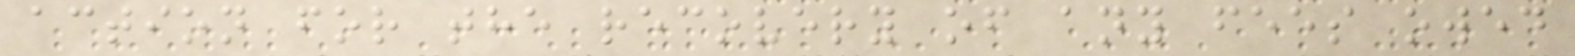action for the recovery of any fees owed
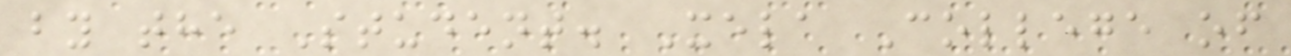by the Student. Xela College of
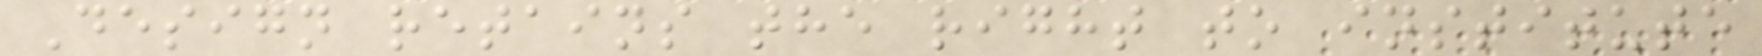Design retains the right to institute
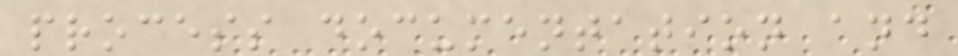process documentation and
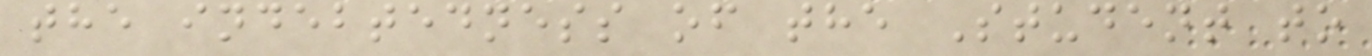the indebtedness of the Student to
